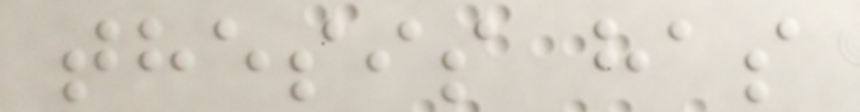thesis has
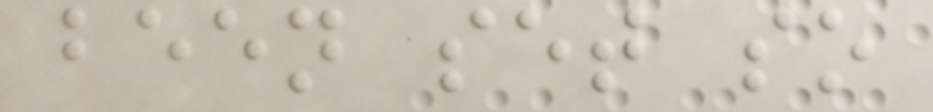been set so
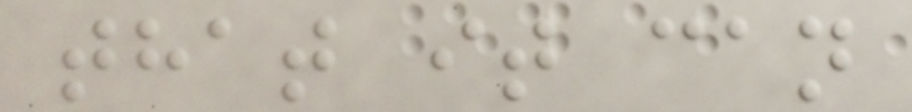that it can
